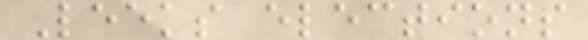Leeks elections
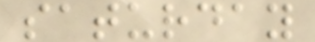saturday
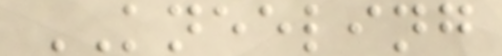KNEELING
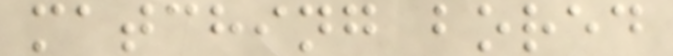matching bored
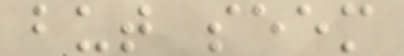but seem
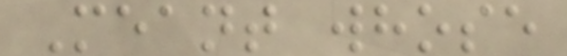Meant whose
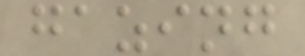gazing
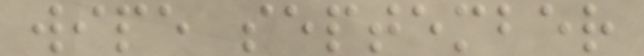wipe september
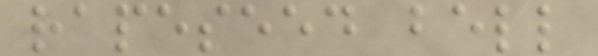rapeseed bell
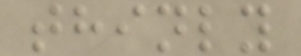thinly
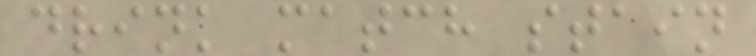drink match stain
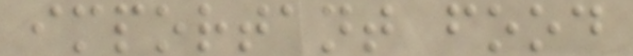important food
